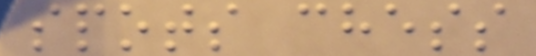spots chess
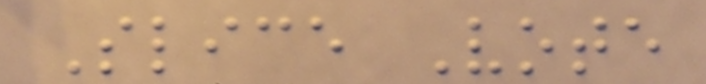Slice Vote
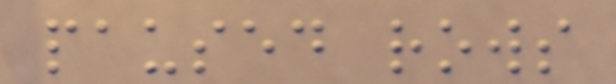paused rows
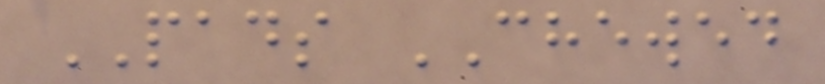PADS CHEWED
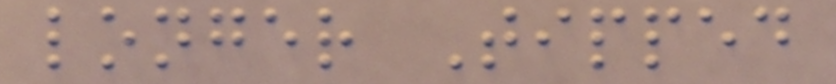longer Tipped
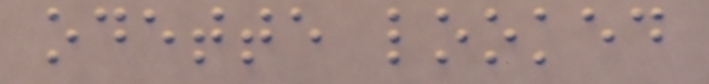odette looked
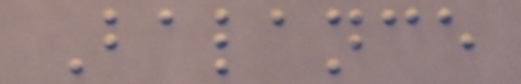Balance
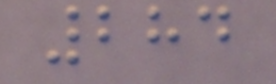284
